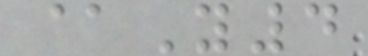@Y4
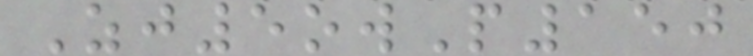Zj5owP150
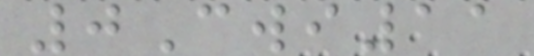0Cwi11
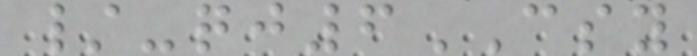/-qj6CSY
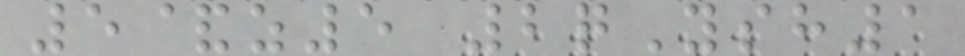5&z5 2qYsh1
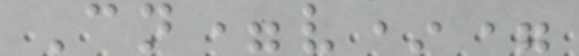Cn=v*=
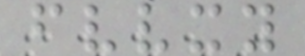fvvxy
